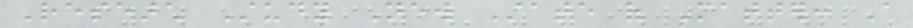Research Study New State of Matter: A
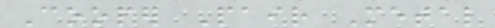Cooper Pair Metal
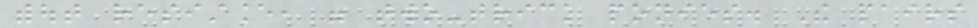without resistance, were two-trick ponies. The pairs
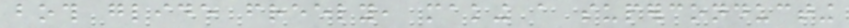both glide freely, making a superconducting
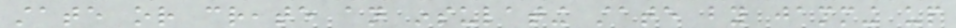state or create an insulating state by jamming up
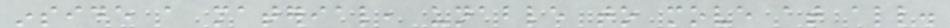inside a material, unable to move at all.
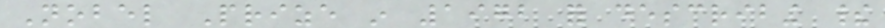Nobel Prize in 1972 for describing their
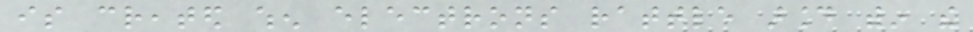is created when electrons rattle around within the
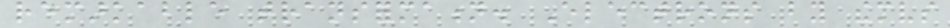remarkable transformation. Electrons by themselves
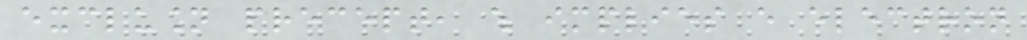exclusion precept, which implies every electron
